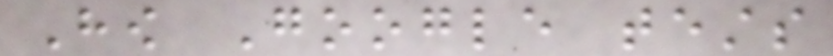How Google tests
